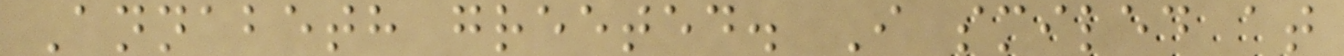Annabeth greeted. I smiled at
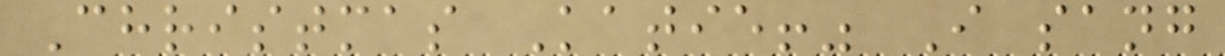Christmas Katie!" I sang
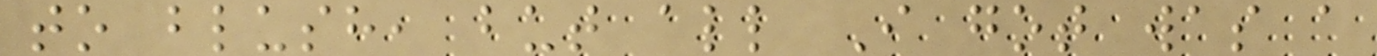to blush, but all I got was a
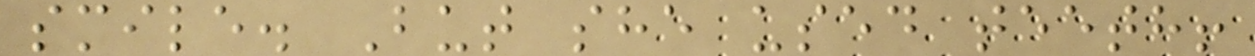smile. But she used teeth!
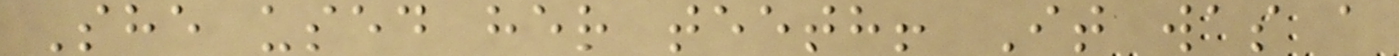She used her teeth! It was a
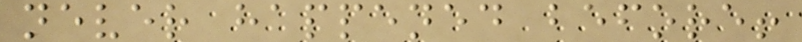never happened before!
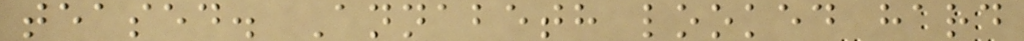teased. Annabeth looked hard
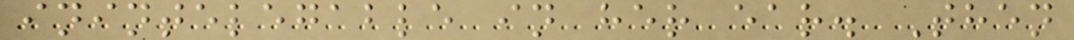inintelegable in her ear. Then
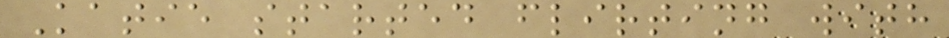Katie started flirting with
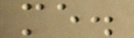me.
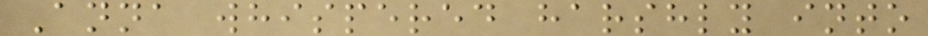Anna whispered harshly into
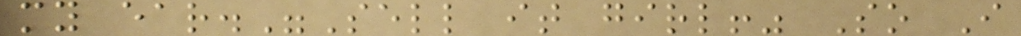my ear."Sell it girl!" So I
